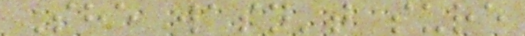She wasn't sure
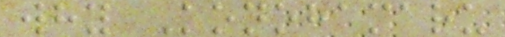why Konohamaru
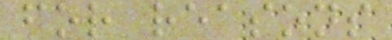for reasons
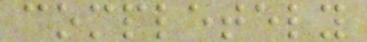completely
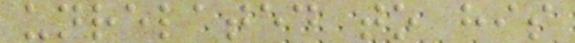unrelated to his
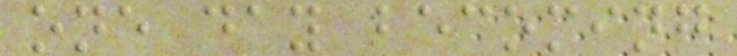one day becoming
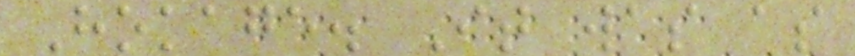Hokage. It was as
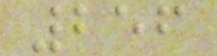256
